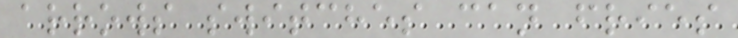arrows switches can fries
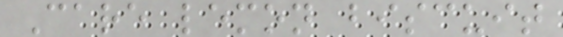Care lemon biscuit
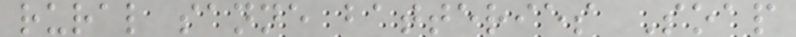rural sanne batteries Soap
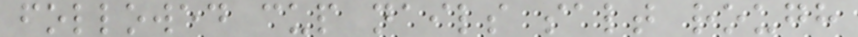followed cup nails salt rough
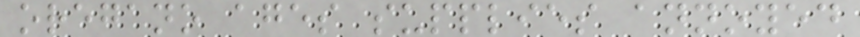oregano ages supplies annoyed
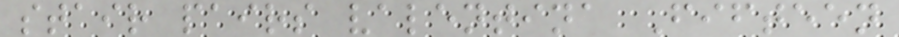stair pairs valentina Fifteen
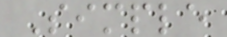Simple
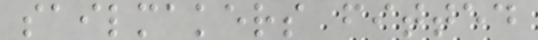sailmakers fitted
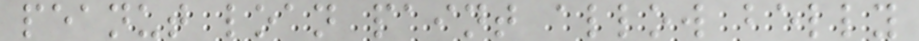peanut loan paint allow belly
